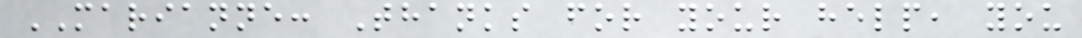MARIANNE: Thanks for your help, you
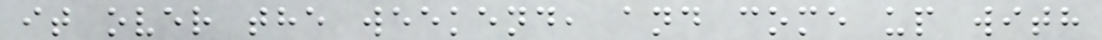it over the weekend, and come up with
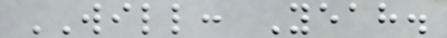WILL: Yeah.
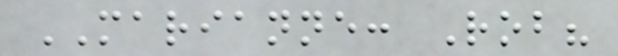MARIANNE: Rob?
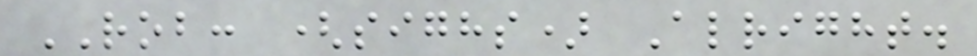ROB: (sighs) Alright.
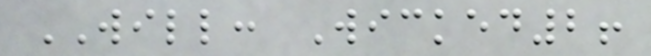WILL: Wicked2!
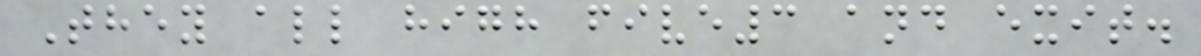They all high five3 and exit.
